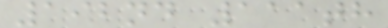192nd 111th
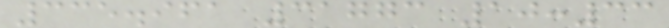335.961 31773 10:33
